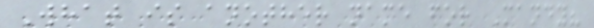What is another name for Mandy?
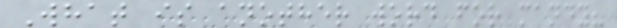What is another word for mandy?
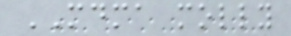MDMA molly
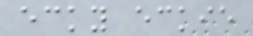ecky eckie
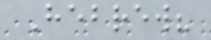Hebrew?
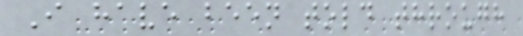I have been told through
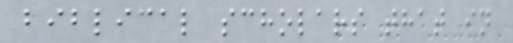biblical scholars that in
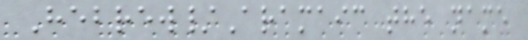Hebrew/Aramaic the name
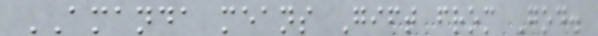AMANDA means Gift from God.
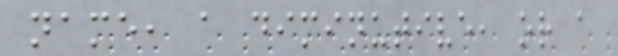name, a diminutive, or a
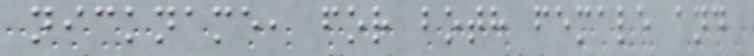nickname, for both female and
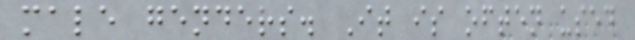male genders. It is often used
